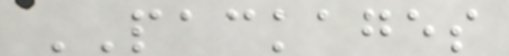PACKAGES
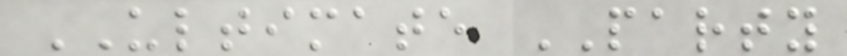ULTIMATE PARTY
